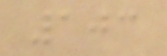103
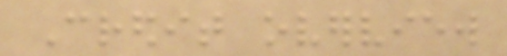Credit overview
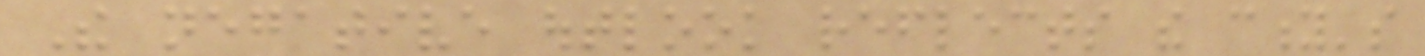The negative outlook reflects the city's
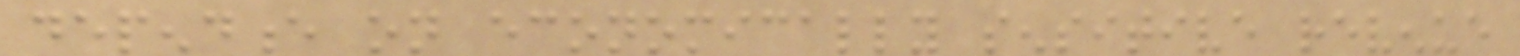dependence on economically sensitive revenue
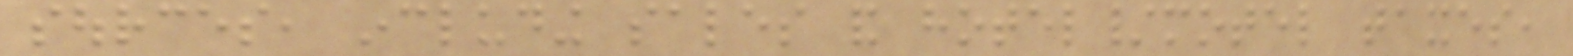sources, including sales and hotel/motel taxes,
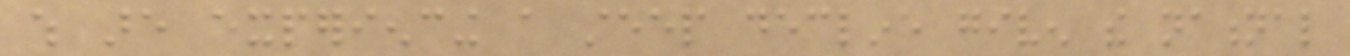which are experiencing a steep decline given the national
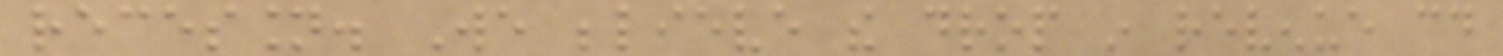recession. We believe the drop in revenue could
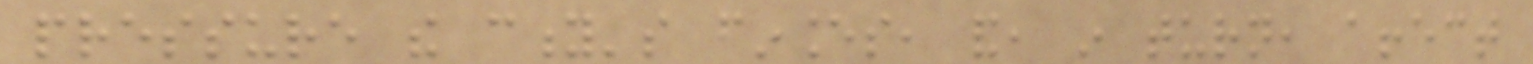pressure the city's finances, and, in turn, affect
